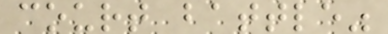court battle"
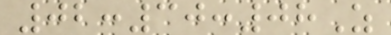02:30:08Z
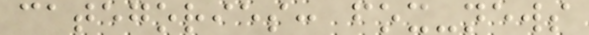categories: fox-news
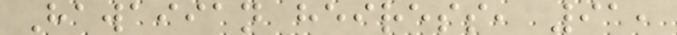Hawaiian heiress, 91,
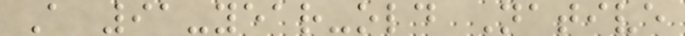A 91-year-old Native
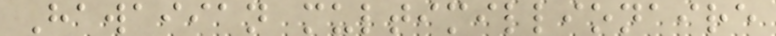Hawaiian multimillionaire
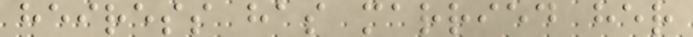heiress has married her
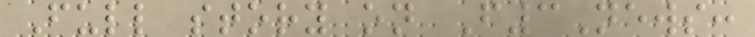Full story on F3News:
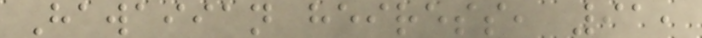Hawaiian heiress, 91,
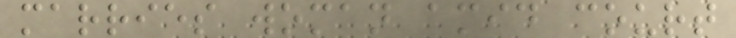marries woman amid court
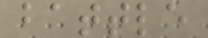battle
